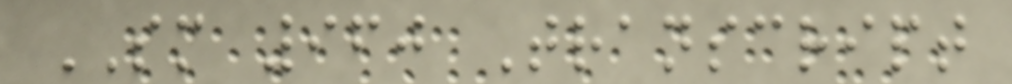SM 960 Transcript
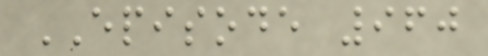EPISODE 960
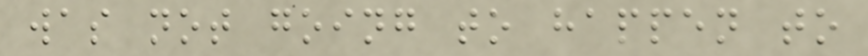was not going to happen to
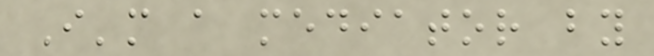I'm a mediator by
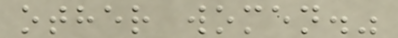other women."
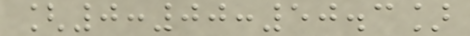[0:00:50.3]
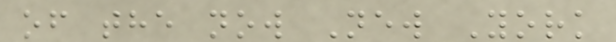of the now New York
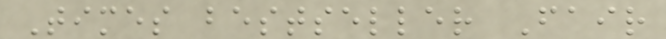Times bestseller Fair
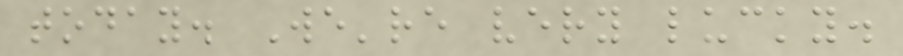today. We're very lucky.
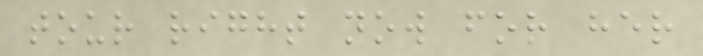tour right now for her
